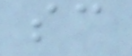sc
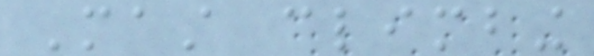Mast climbing
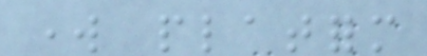work platform
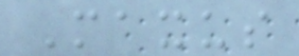Maxus
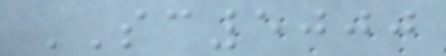SC5000
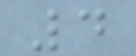4
